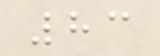83
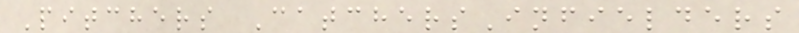Pitchers CatchersInfielders
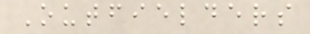Outfielders
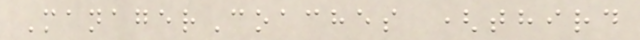ManagerCoaches (third
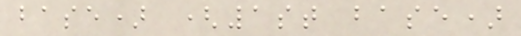base) (1st base)
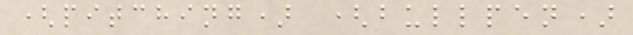(pitching) (bullpen)
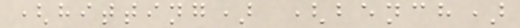(hitting) (bench)
